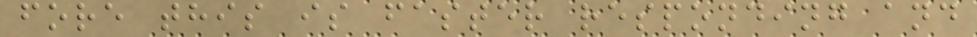fore this is faster responding and
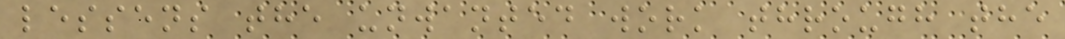lessens the unwanted work through the
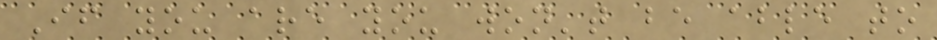If you are you won't be able to
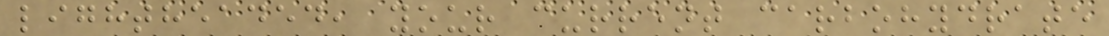lightheaded, your current carbohydrate
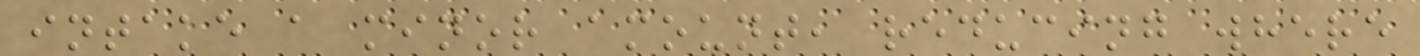intake a minor amount, reducing where
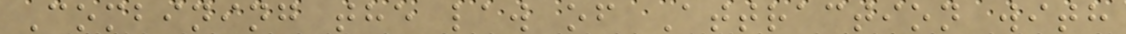Combining the law of Attraction with
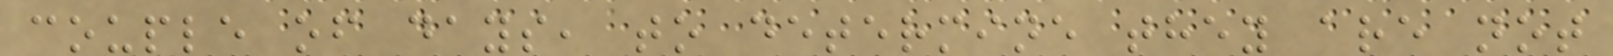couple of days, to determine they are not
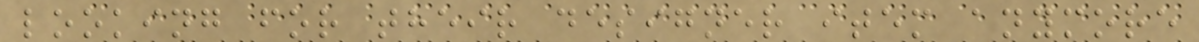looking for their designer item anymore
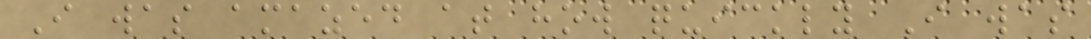I was amazed at how quickly I was
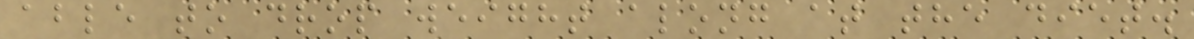able to drop weight along at the diet.
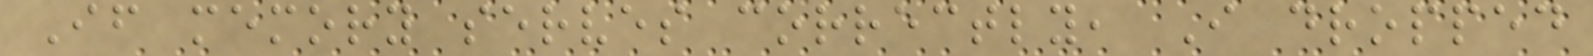If memory serves correctly, I dropped
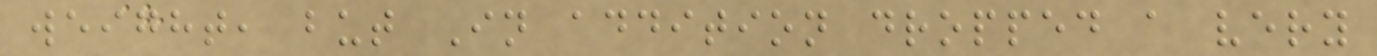weight, but In addition dropped a very
